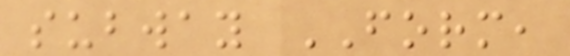subway FORM,
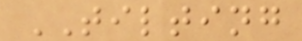TILTING
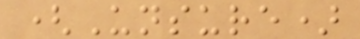(Unsure)
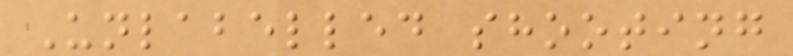Unlabelled shooting
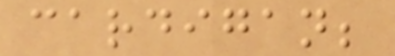cardigan;
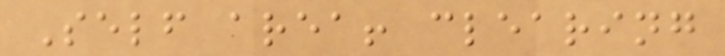Self area! clearing
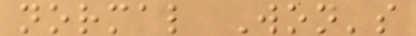normal Won's
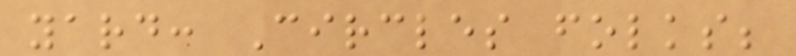yard: Circles folks;
